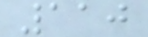110
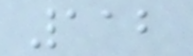112
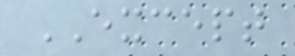EXCEPT
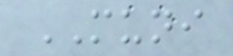MUNI
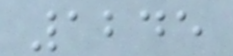1245
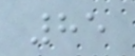85
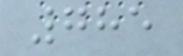785
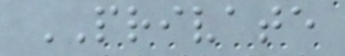PRIVATE
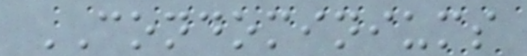CONDOMINIUMS
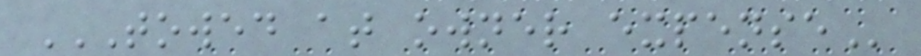TOWED AT OWNER EXPENSE
